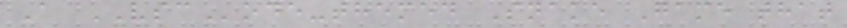A VSCode-themed Snake Game that
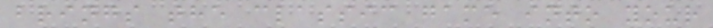brings the classic game into your
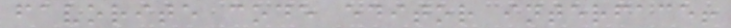favorite code editor interface!
